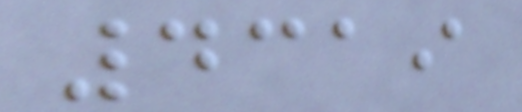4319
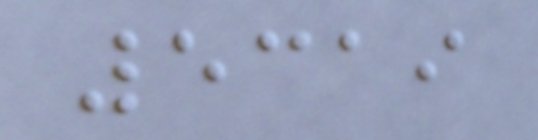5319
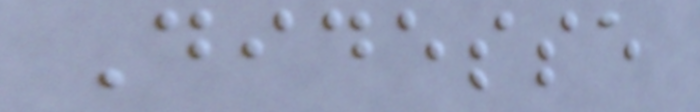Didesse
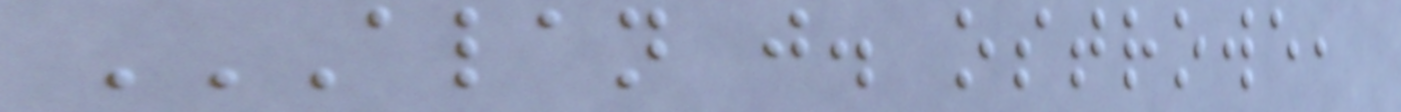ALAN J. OSTROWE,
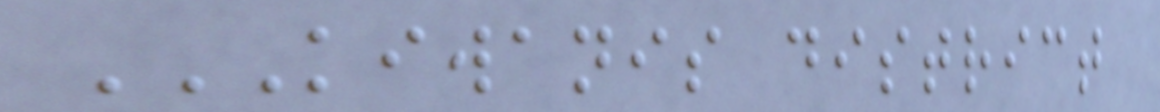KIWANIS DISTRICT
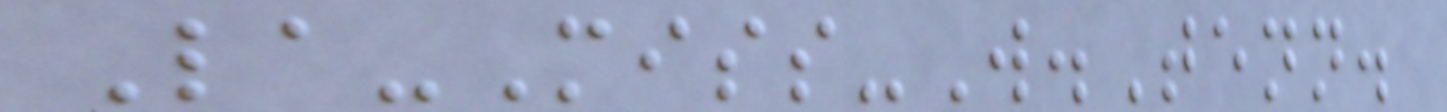La-Miss-W.Tenn.
